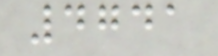4741
